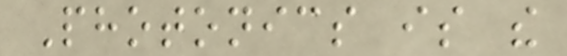Photonics is the
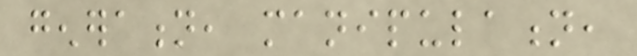generation, manipulation,
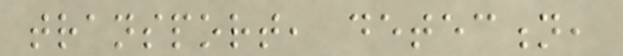transport, detection,
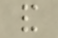and
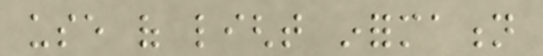use of light information
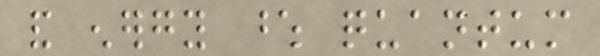and energy whose quantum
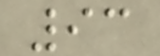93
